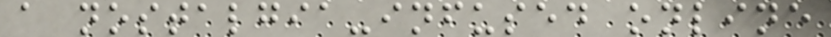a nostalgia-infused online
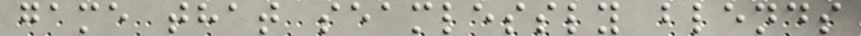game that seamlessly blends
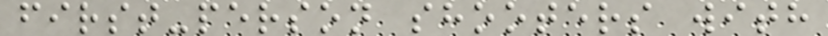first-person shooters with
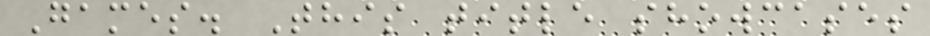Games. This title showcases
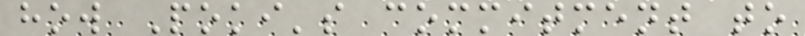how Poki's commitment to
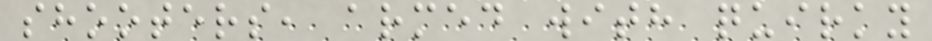shooters, armed with quirky
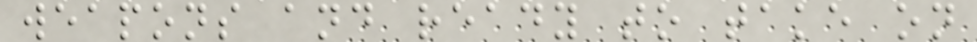weapons and ready to take on
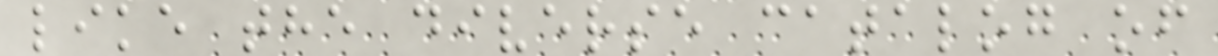like the diverse catalog of
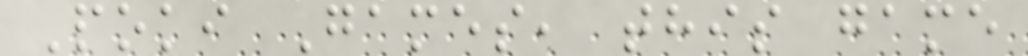Poki Games, this game
